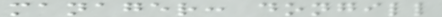manager: dongill
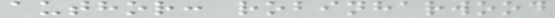author: robinharwood
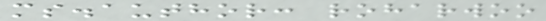ms.author: roharwoo
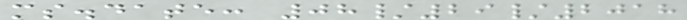ms.date: 08/29/2018
